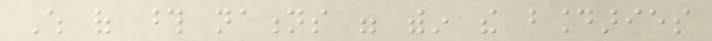Which of those nations were within the boundaries
